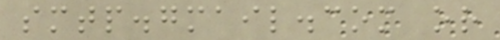smtp.gmail.com or
